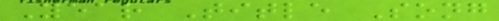Year Title Song
